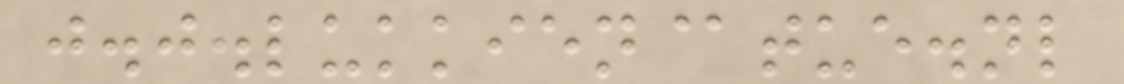j.j.lukkien@tue.nl
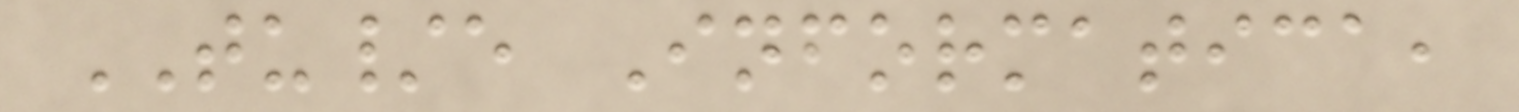TU/e Informatica,
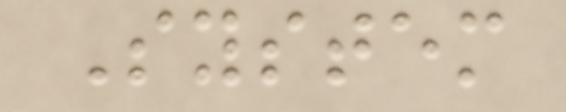System
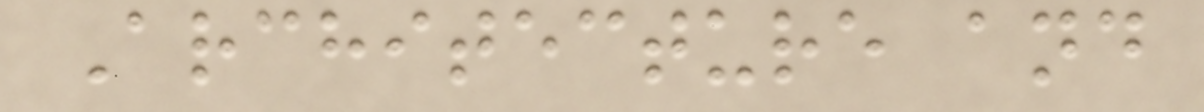Architecture and
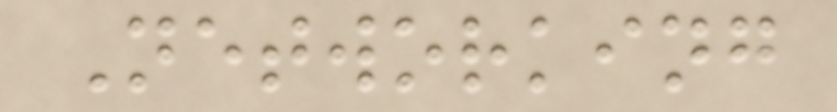Networking
